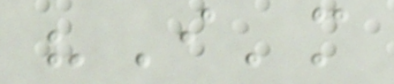"I'm
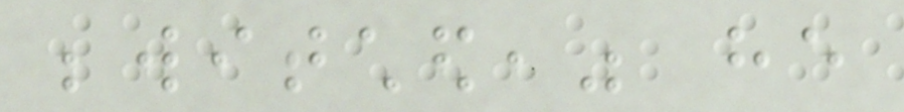bewitched," he
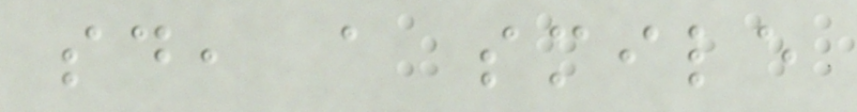said, a smile
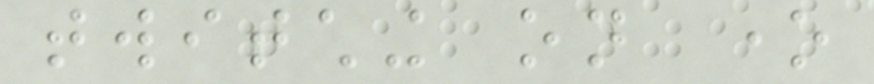twitching on one
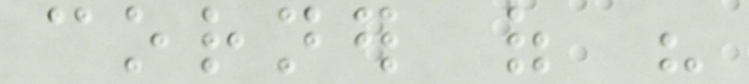corner of his
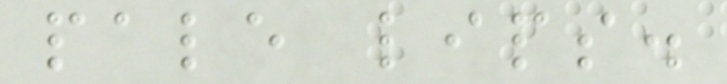pale lips.
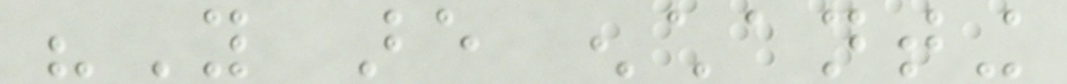"You are enchanting
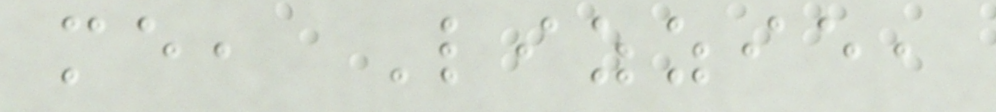me, Lizzie,
